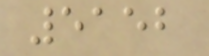5152
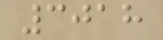3018
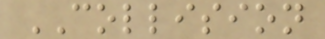COLLISION
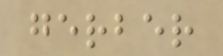gerber
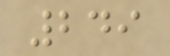249
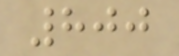800
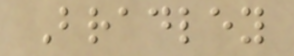Bradley
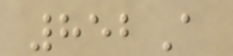852A
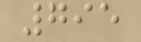795
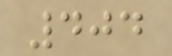404
